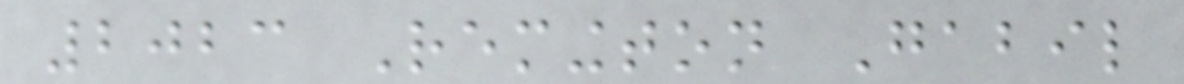2023 Remington Gabil
